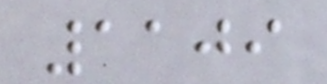1109
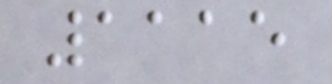1115
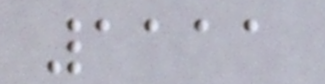1111
